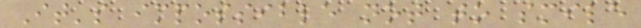It's impossible not to smile
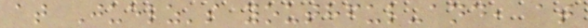at Juelz's youthful-and, at
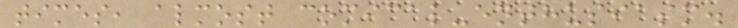times, almost comical-enthusiasm.
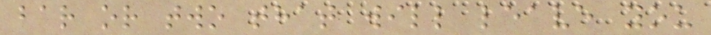bar or two that will leave you
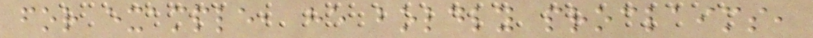for example, he boldly proclaims,
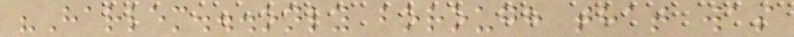"Harlem...only borough that was
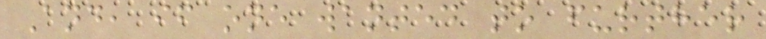And, if one wanted to further
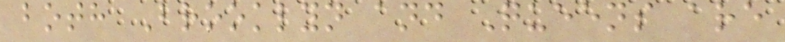both Brooklyn and Queens are
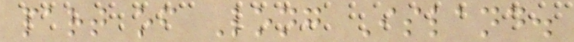part of Long Island.
